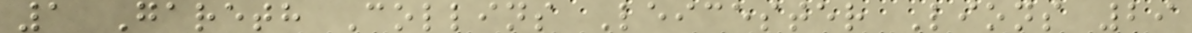1 Gareth Collins Leicester Lions 29
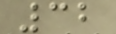32
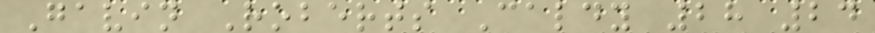Gavin Roberts Caldy 28 24
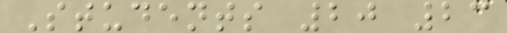Students 20 23
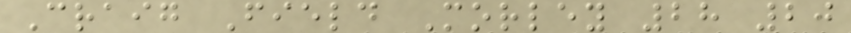Craig Field Morley 28 20
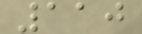110
